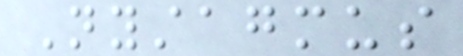Nystagmus
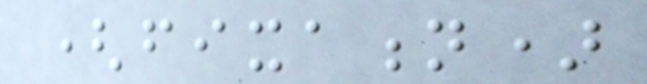(fixation)
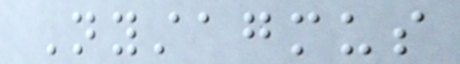Nystagmus
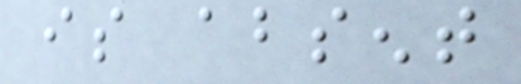is absent
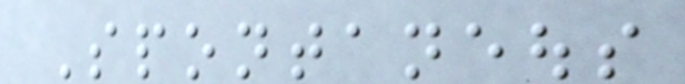Spontaneous
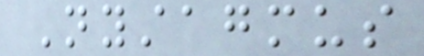Nystagmus
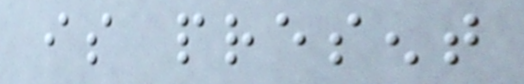is present
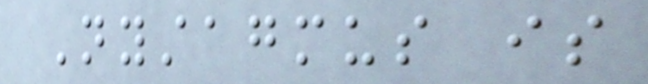Nystagmus is
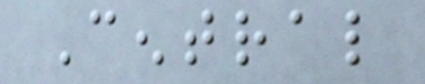Central
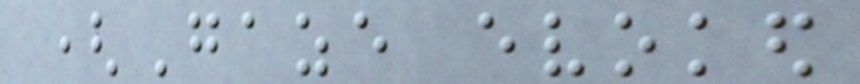(Gaze evoked
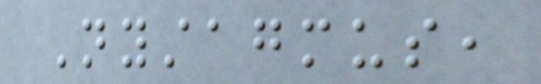Nystagmus,
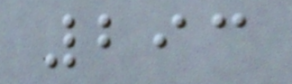293
